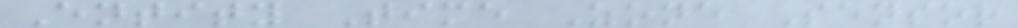Entity Time Zone Sensor
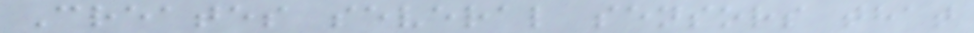Creates several sensors that
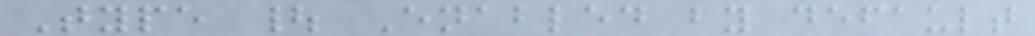Type | Enabled by default
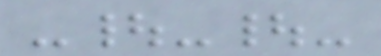-|-|-
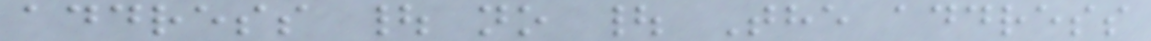address | no | The address
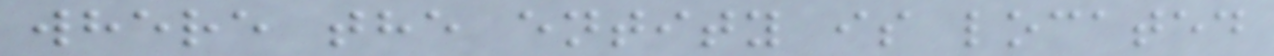where the entity is located
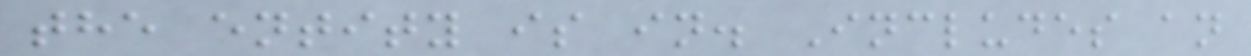the entity is in. Includes an
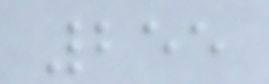255
